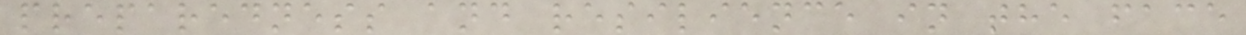preparedness and resilience in the face
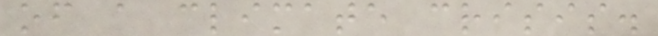of a climate crisis.
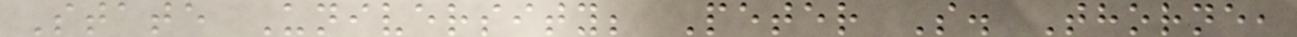State University; Peter S. Thorne,
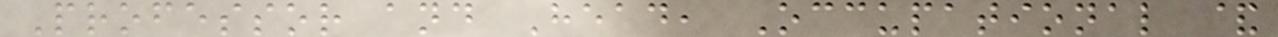Professor and Head, Occupational &
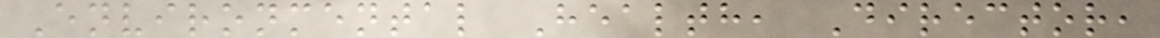Environmental Health, Director,
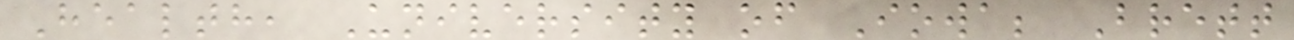Health, University of Iowa; Brett
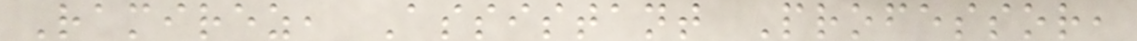Ramirez, Assistant Professor,
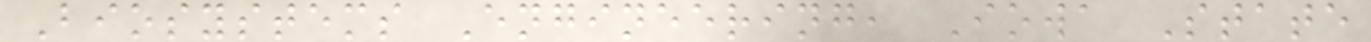Biosystems Engineering, Iowa State
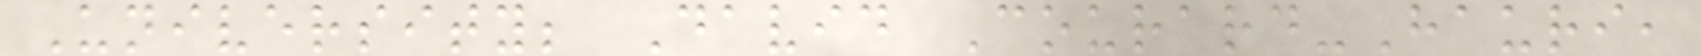University; David Courard-Hauri,
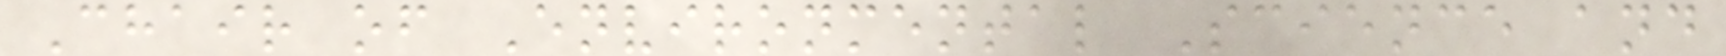Chair of Environmental Science and
